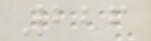226
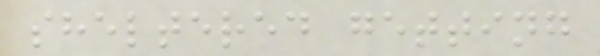sheltered getting
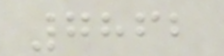7862
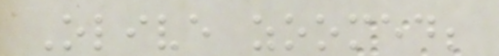Olive zoomed;
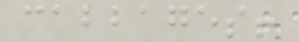cabbages!
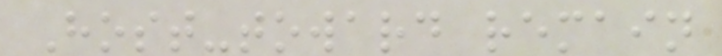Host-toward remain
